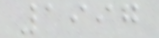1997
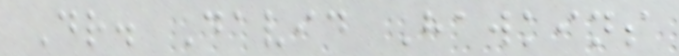Dr. David Hawkins
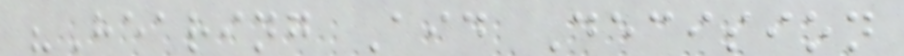"Hearing Aid Decision
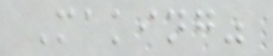Making"
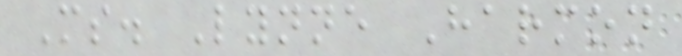Ms. Lynne Harmon
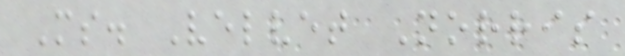Ms. Velvet Norris
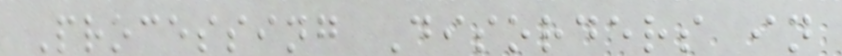Processing Disorders in
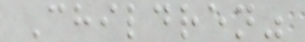Children"
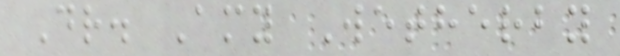Dr. Amy Wetherby
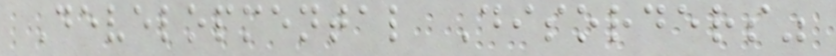Developmental Disorders"
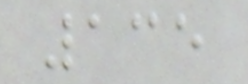135
